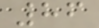86
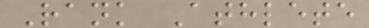Rank Athlete
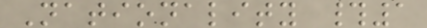Nationality #1
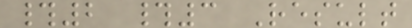#2 #3 Result
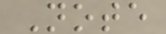Note
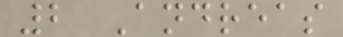2 Andreas
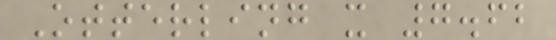Otterling x 7.62
